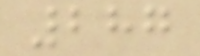287
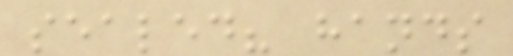sealed? hands
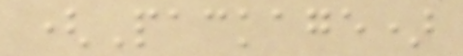(Package)
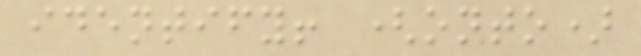identify! (onto)
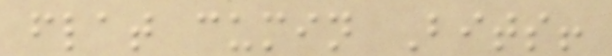flat cumin Bits!
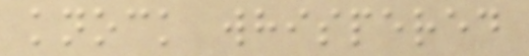knock whispered
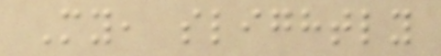My, slightly
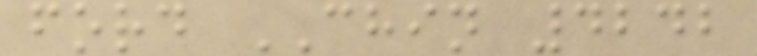ford CHIN 4242
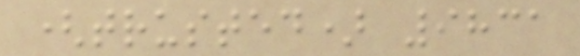(trusted) 9831
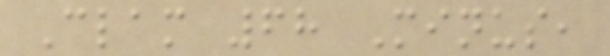Clam 68 Minus,
